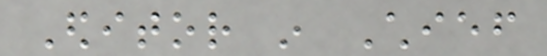Editor in Chief
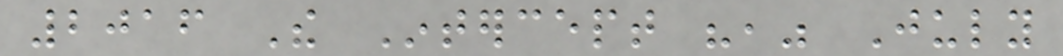2016 The Intercept "," July
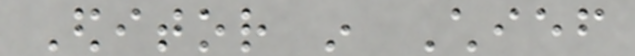Editor in Chief
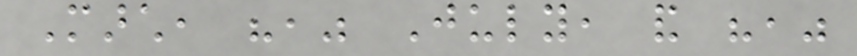March, "," July, and ","
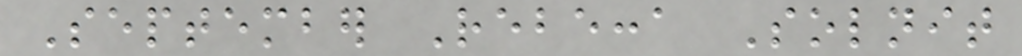September Rebecca Solnit
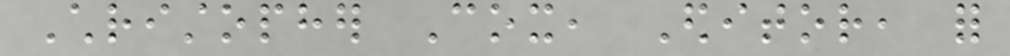Christopher Cox, Editor, for
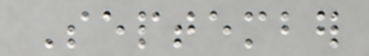September
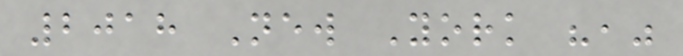2018 New York ","
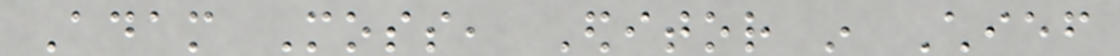Adam Moss, Editor in Chief
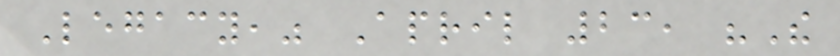Legacy," April 23, "The
